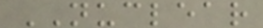NUCLEAR
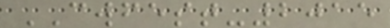CWFEST-2015
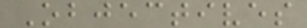Objectives
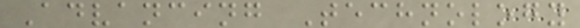Advancing Technology
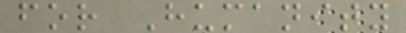for Humanity
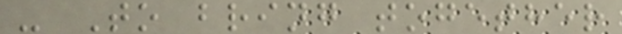- To bring together
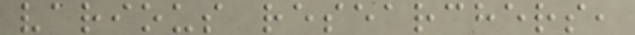various researchers,
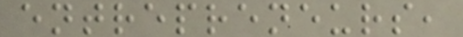entrepreneurs,
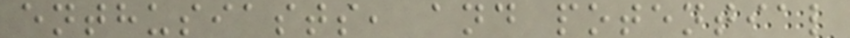enthusiasts, and potential
